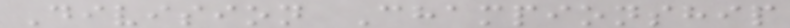Division Championship
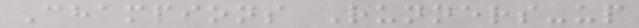Champions Runners-up
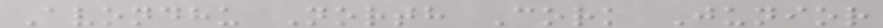Avondhu North Cork Junior
